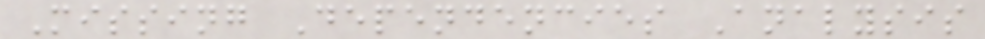Missing Dependencies Analysis
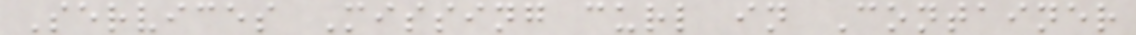Services Missing curl in Container
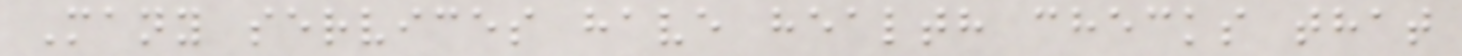Many services have health checks that
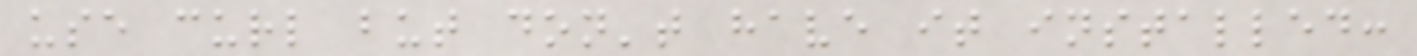use curl but don't have it installed:
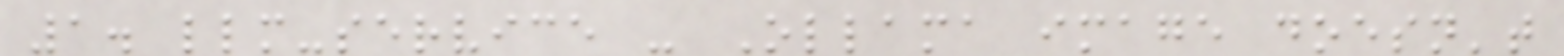1. llm-service - Ollama image doesn't
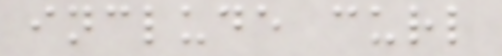include curl
